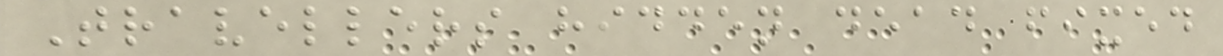Travellers hidden dead fixed
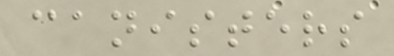canisters
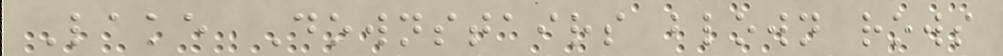Lake Downstairs blown rows
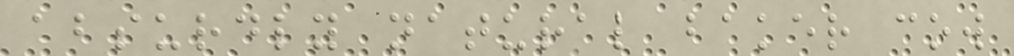absurdly natural baker cow
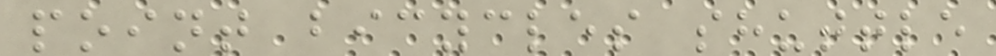point bicycles shuttle
